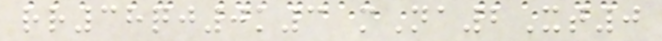rr38qj0k3 mNa2Xt0
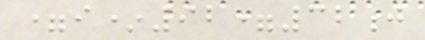=i*92=32j
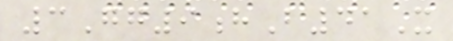3Gg9hB41X
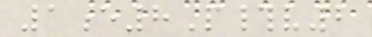1e8P#v2
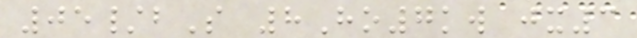05/bS 8Ho7kw jx3
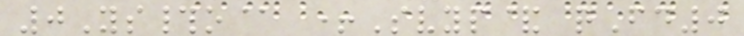0Ys#o@ +Svyp& qFd0
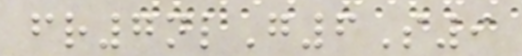fr7nlG6S9
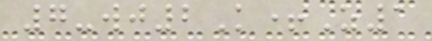7-wj2K+Z1
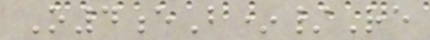O4eB*/Re
